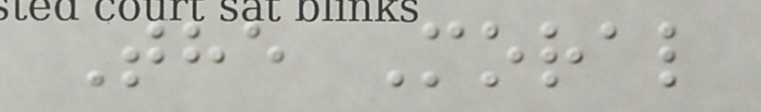The Moral
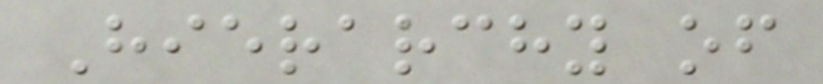Hierarchy of
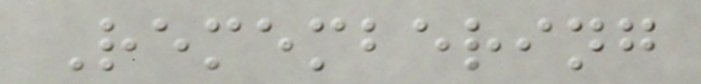Remembering
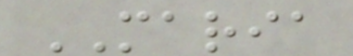MARIA
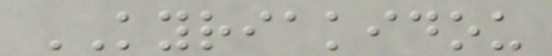KYRIAKIDOU
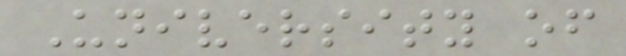University of
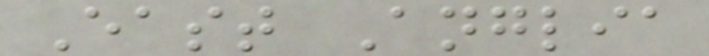East Anglia
